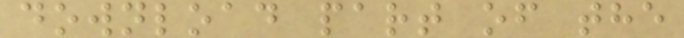download part of the
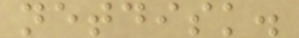netdisk.
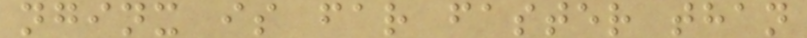nginx is far faster than
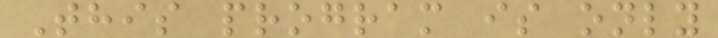This program is only
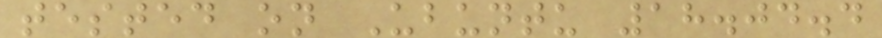tested on Ubuntu 18.04.4
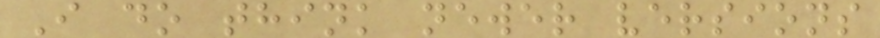I do think newer versions
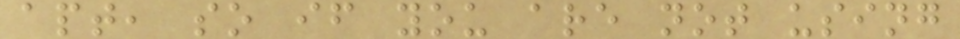apt, so if you are not using
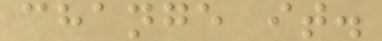change it.
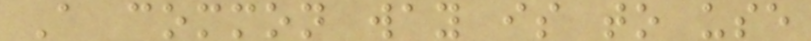A common way is to use
